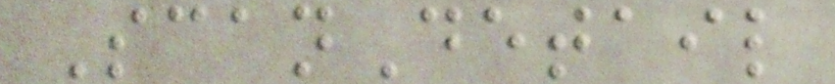ScanDetail
